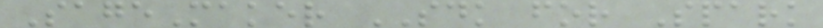SageMaker SDK for Spark
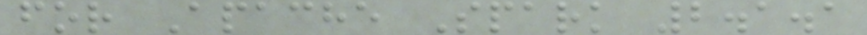for Apache Spark 2.1.1
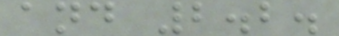and 2.2.
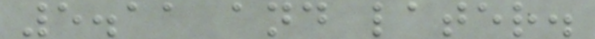5.11 and later.
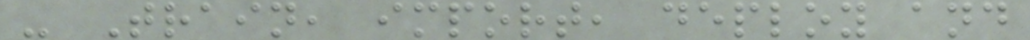- Train, import, deploy and
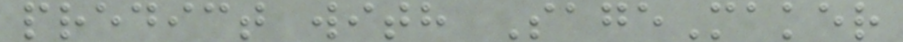predict with SageMaker
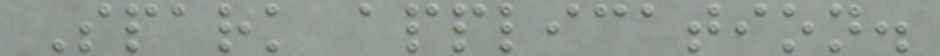Spark application.
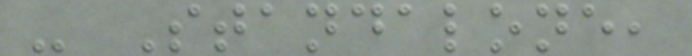- Standalone,
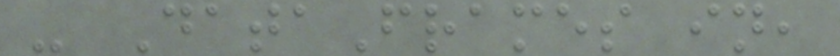- DataFrames in,
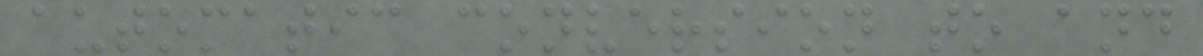automatic conversion to and
